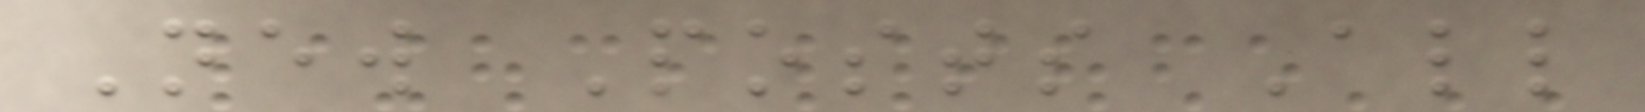New Posts All
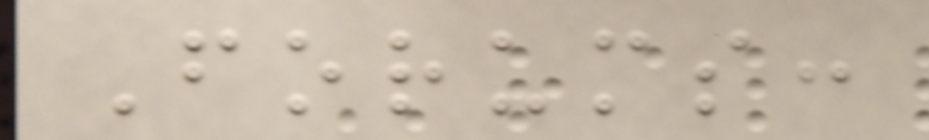Forums:
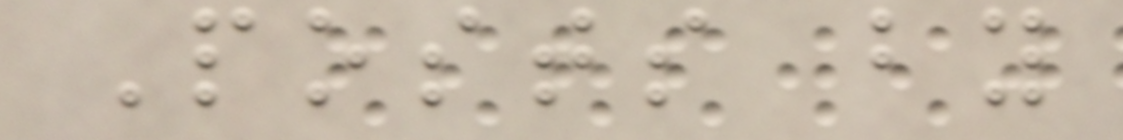Posts by
